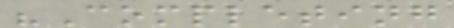"Completing
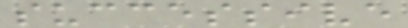successive
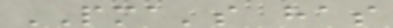PMA's has
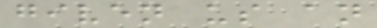given us an
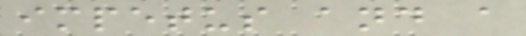impetus and a
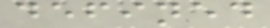defined
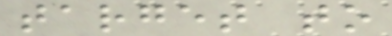target to
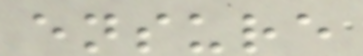ensure
